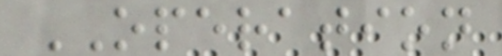OPERATION
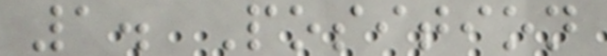1. Position
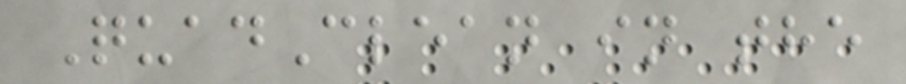QuadClean in the
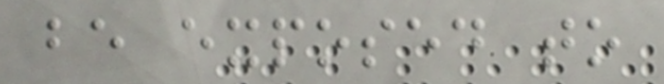be exposed to
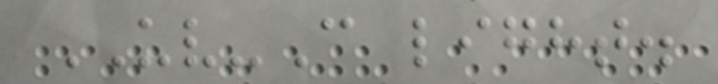UV-C light.
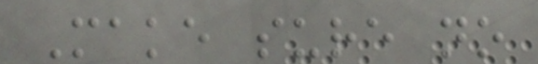Make sure no
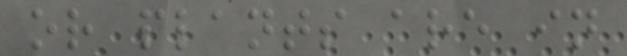or plants are in
